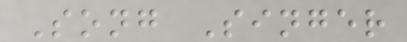Song Singer
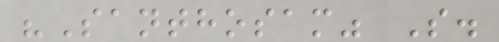"Santhosam" S.
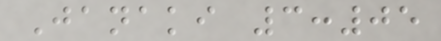Janaki 3:05
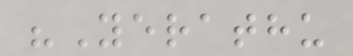"Yerathu
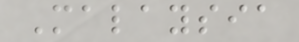Malaysia
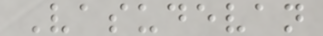Vasudevan
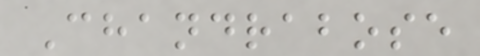Chandrabose
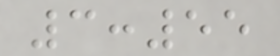3:55
